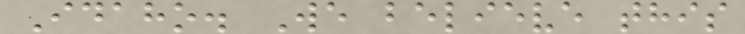Idaho. We believe this
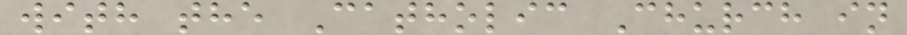with the Catholic Church in
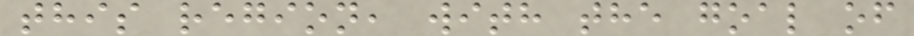this region, with the goal of
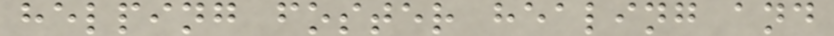helping foster healing and
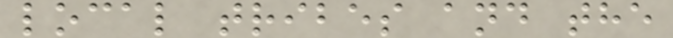local tribes and the
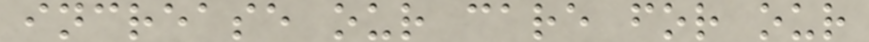increase our care for our
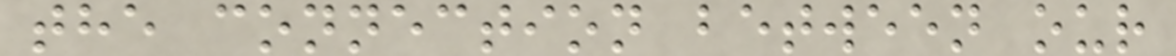the connection between our
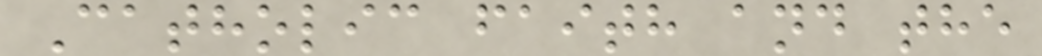Catholic faith and the
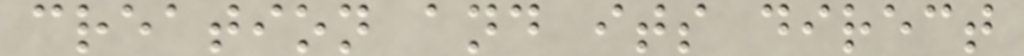creation and its direct
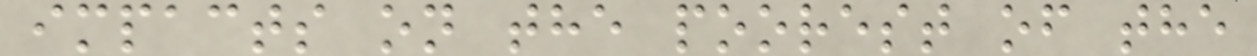impacts on the poorest of the
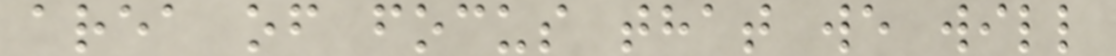area of focus that we will
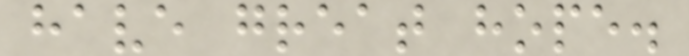have great hope.
